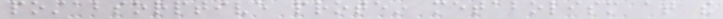postabsorptive protein metabolism at the
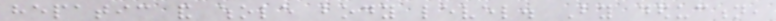hepatic and whole body level. By deduction,
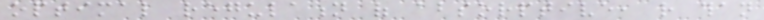optimal regulation of absorptive, rather than
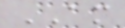AM
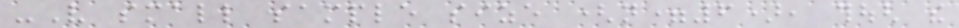-Very small sample size (n=6), though the
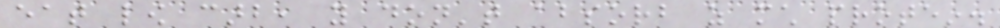eat low carb, you don't absorb as much protein.
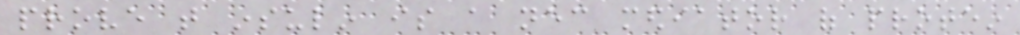prove that insulin is a necessary mediator of protein
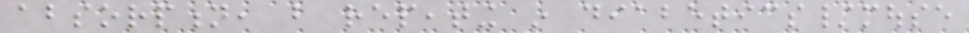absorption, but repeating in diabetics/mouse
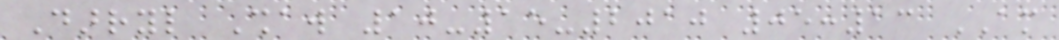Darryl Shaw 10-15-2010 05:13 AM
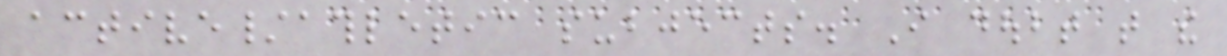active/athletic subjects. I doubt that the
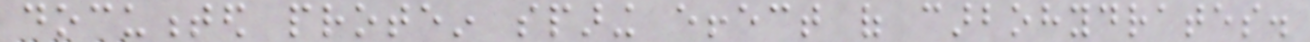documented protein sparing effect of carbohydrates.
